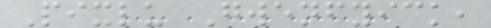Pixlu Gwenfyick,
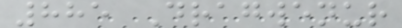885 Dragwenur
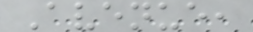Avenue,
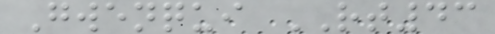Gwenqui RT43
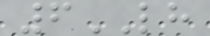6LH
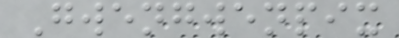Gwengwenpix
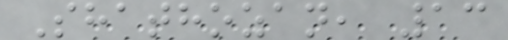Shathozan, 13
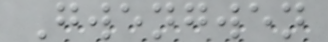Gwengwen
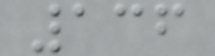136
